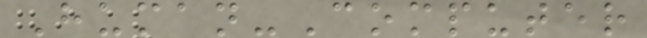Human-Computer
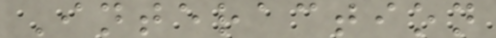Interaction
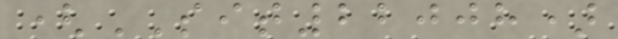(SIT22008)
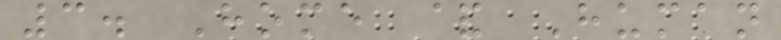3. Home & Human
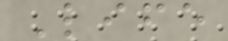Life
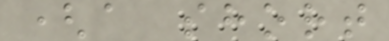(a short
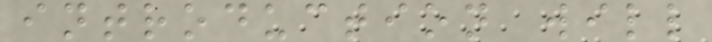introduction will
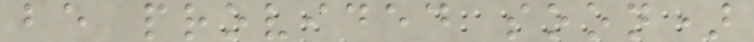be provided soon)
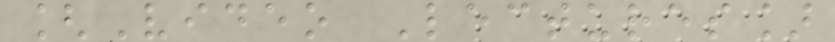[Video Lectures]
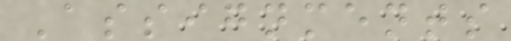Assignments
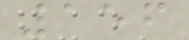156
